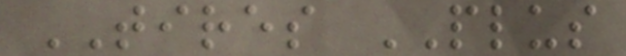TIRES PLUS
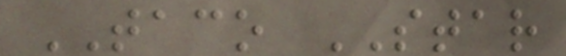TACO STAR
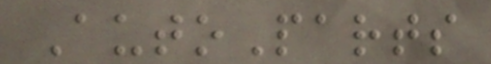AutoParts
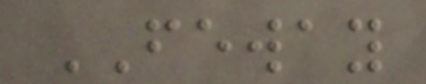FEWAY
